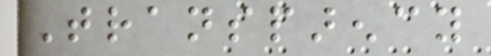Transparency
